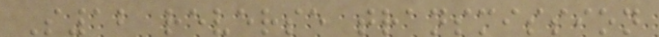S12 reverse transmission
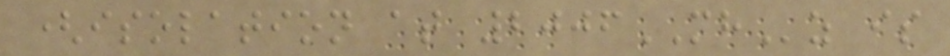(isolation at 2006MHz is
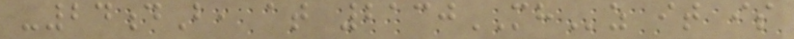-24dB, at 2130MHz it is
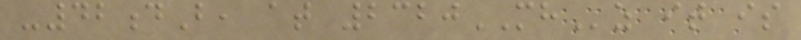-42dB, at 2320MHz it is
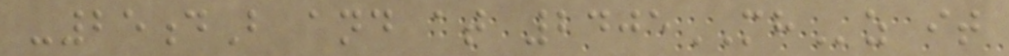-25dB and at 2405MHz it
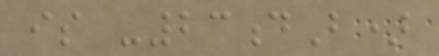is -23dB)
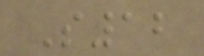S12
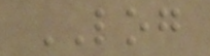LOG
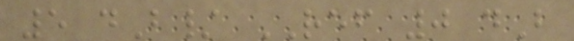5 dB/ REF 0 dB
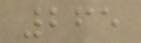265
